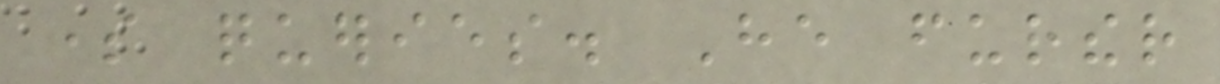some queries. He further
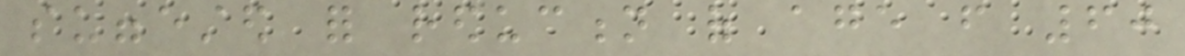suggested for reduction of age from 60
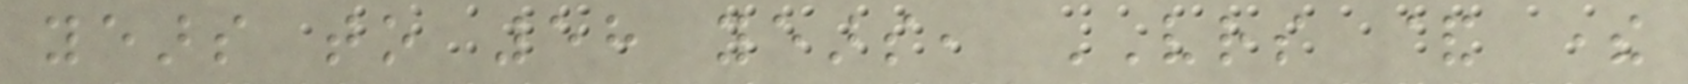years to 58 years, VRS & there
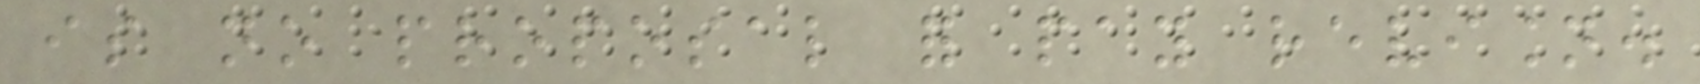is no proposal for pay revision.
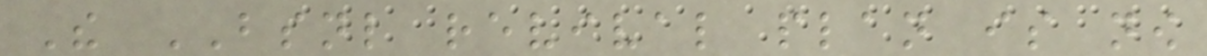The BSNL revival plan is now
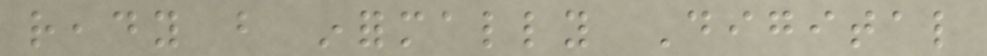ready but informally Digital
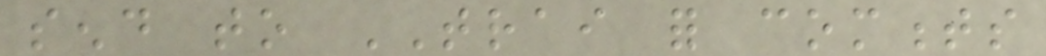send to TRAI for comments
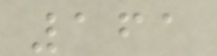161
